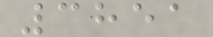3851
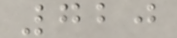720
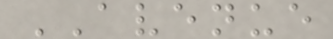AVENUE
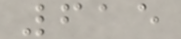615
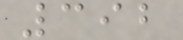392
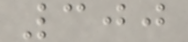300
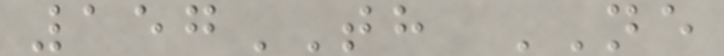157TH NE
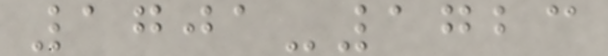1701-1723
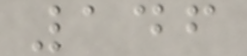146
